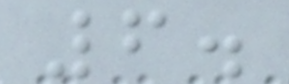6.
